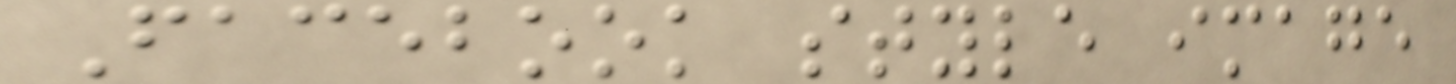Facebook style image
